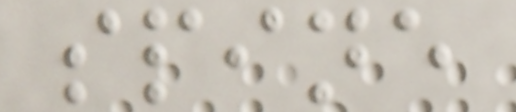spine
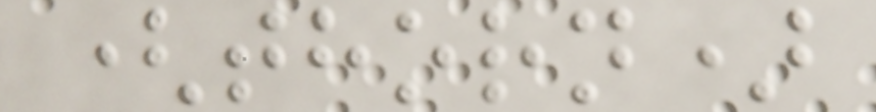(thorn)
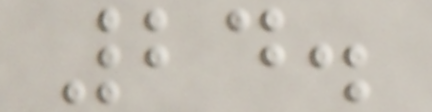24.
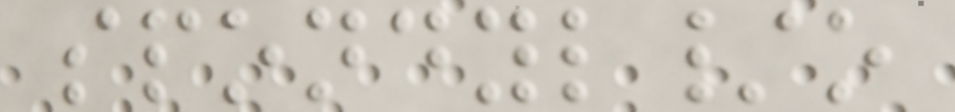spondyl/o
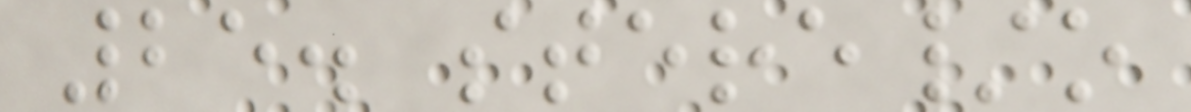25. stere/o
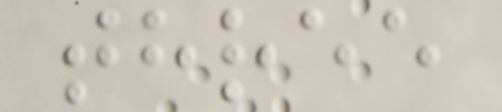three
